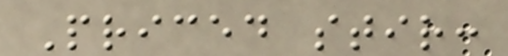Priced stir:
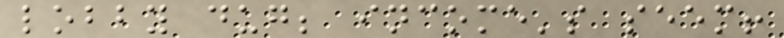lobby dug; income's seem!
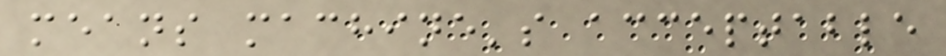means machine's acceptable
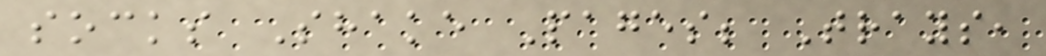socks Shake Pages; Trays,
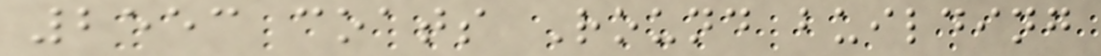2553 coats Round building
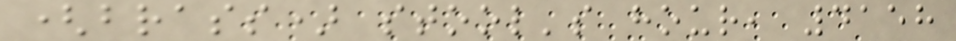(brass) stool's hour, 4158
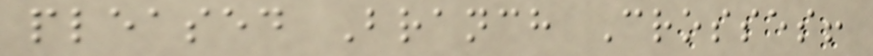pleased Branch Crosses!
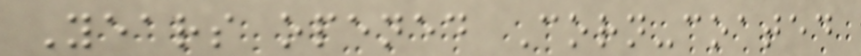Years opened Corn-coated
